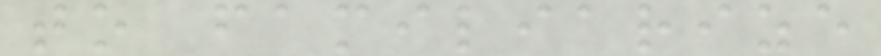to familiarize
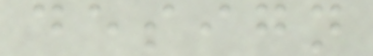design
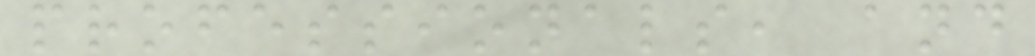professionals, and
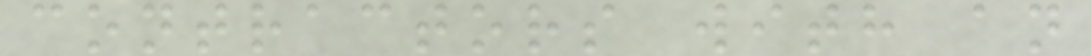contractors with an
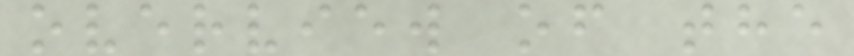overview of the
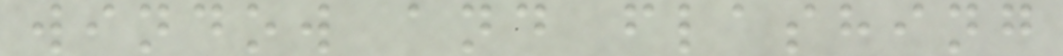window and flashing
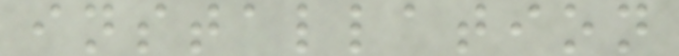installation
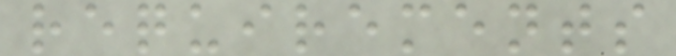requirements
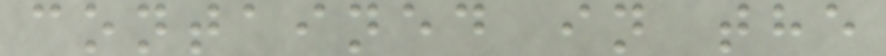contained in the
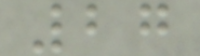27
